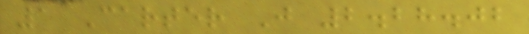1 Carter J 2.28.02
